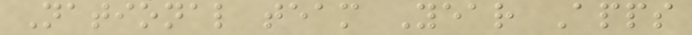National team Year Apps
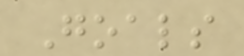Goals
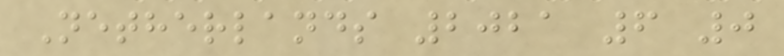Netherlands 2021 6 0
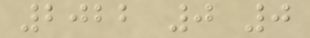2022 0 0
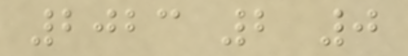2023 2 0
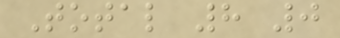Total 8 0
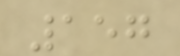157
